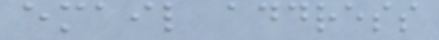email address
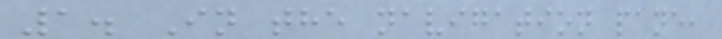1. In the navigation pane,
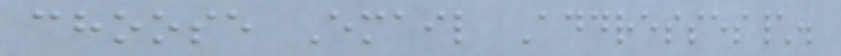choose Email Addresses\.
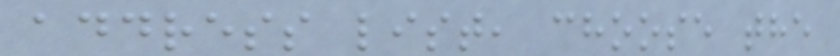address list, choose the
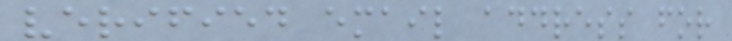verified email address for
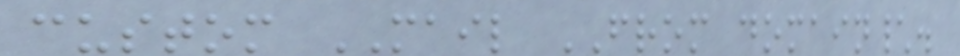custom MAIL FROM domain\.
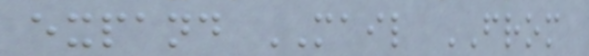expand MAIL FROM
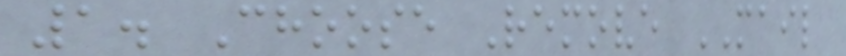1. Choose Remove MAIL
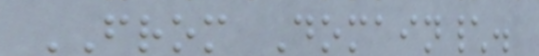FROM Domain\.
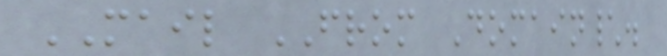MAIL FROM Domain\.
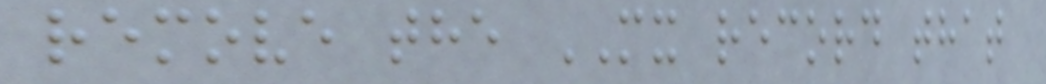remove the MX record that
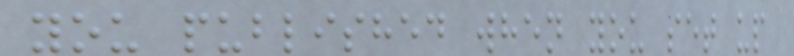you published when you set up
